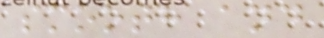smooth and
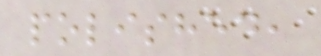polished,
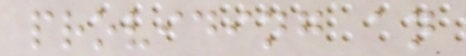providing an
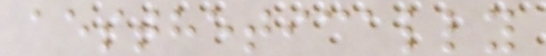aesthetically
